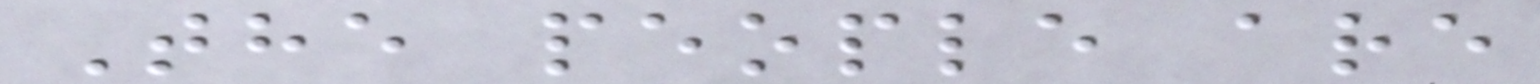The people are
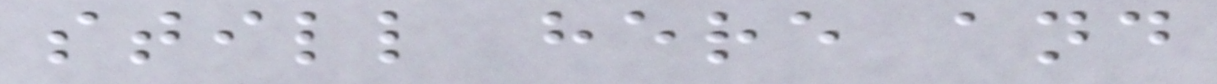still here and
